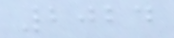2024
